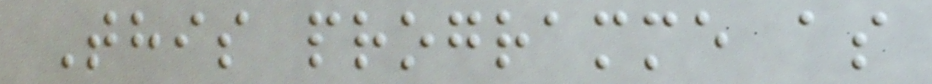This programme as
